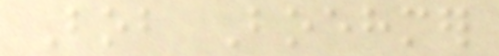Bob Boehmer
